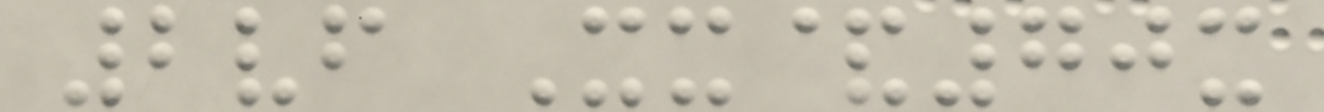2vf Xx&70x
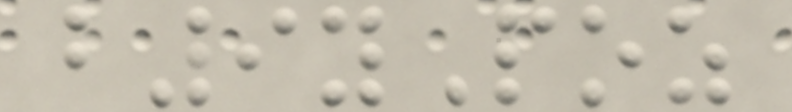b9yPoz
